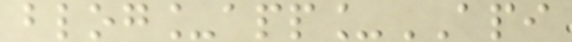blog_app_API
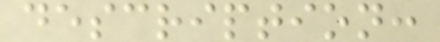description:
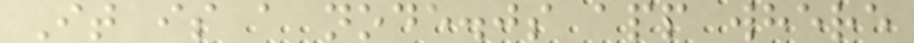It is a node.js app where
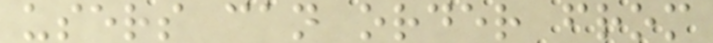users can order from
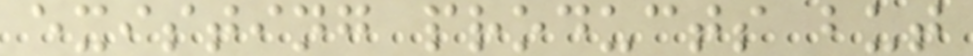existing products but
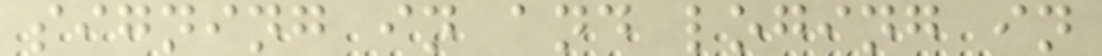signing in and loging in
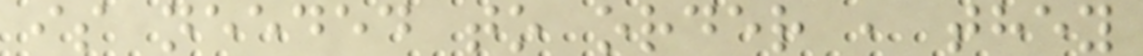is needed to order , they
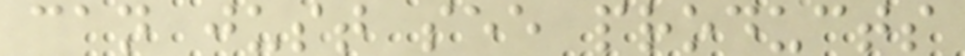can just see products
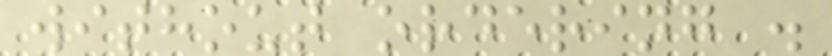without ordering .
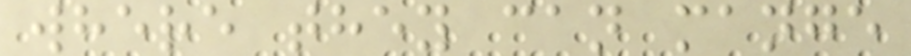where they can mange
